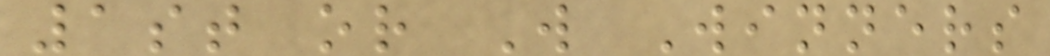1st or W Winners
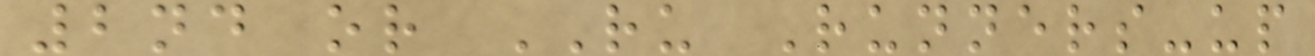2nd or RU Runners-up
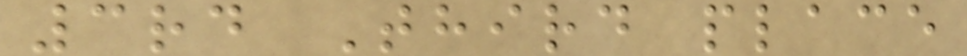3rd Third place
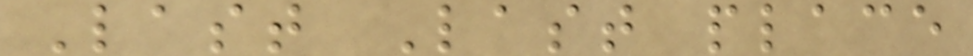Last Last place
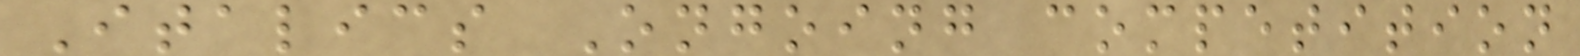Italics Ongoing competition
